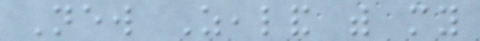New Zealand with my
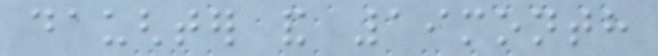daughter and 19month
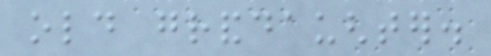old granddaughter.
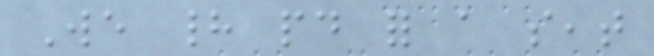We had paid for a seat
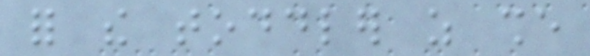for the toddler as she
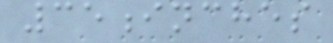35inches
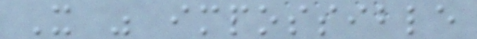It was impossible
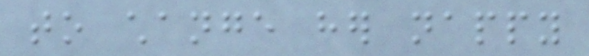to change her nappy
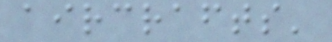aircrafts'
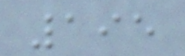195
